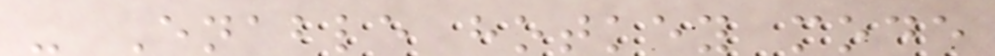- Enable hotkey mode
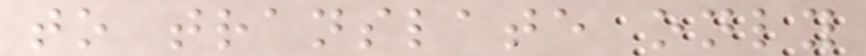to translate only
